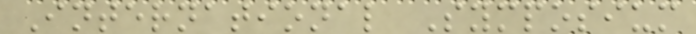International Symposium
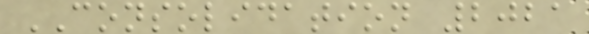CONSOLIDATION 2021
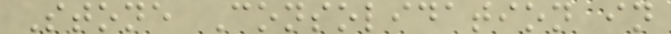Stone Consolidation in
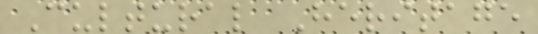Cultural Heritage
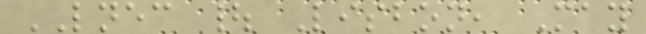LNEC | Lisbon, May
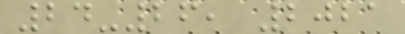24-26, 2021
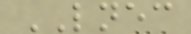LNEC
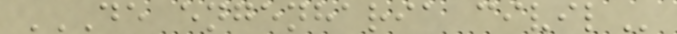DE ENGENHARIA CIVIL
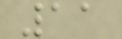11
